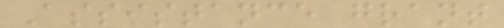Assistance grant
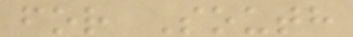for South
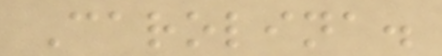Carolina.
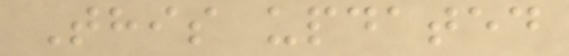This updated
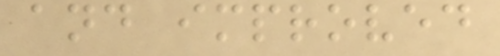and improved
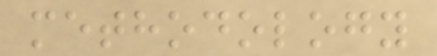methodology
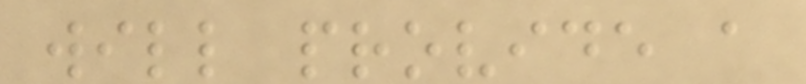will provide a
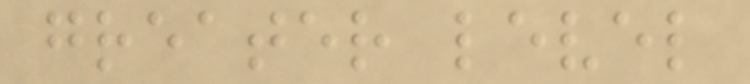greater level
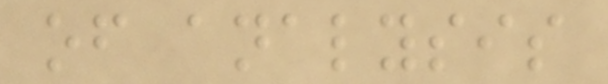of analysis
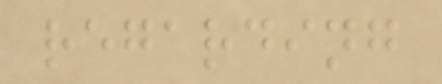regarding
